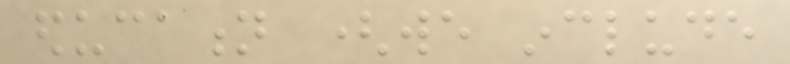education (we include
